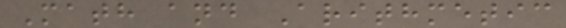Math and Arithmetic
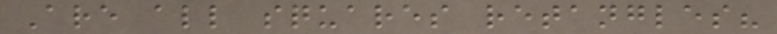Are all squares retangles?
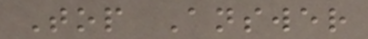Top Answer
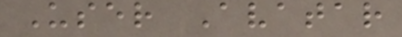User Avatar
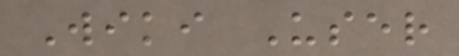Wiki User
